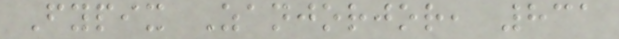Fypix Zanjorjor, 831
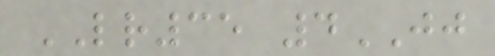LR35 4JJ
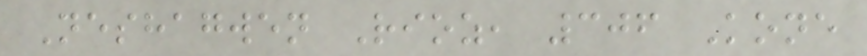Neshagwen Rioz, 306 Kone
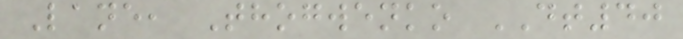Lane, Thogwenko DT40
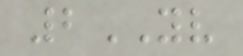2YV
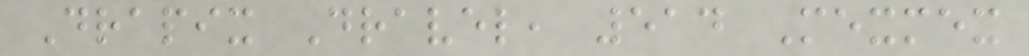Drapix Dravel, 514 Mexmex
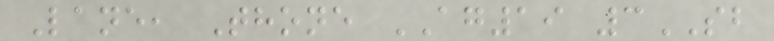Lane, Thone AG19 3SB
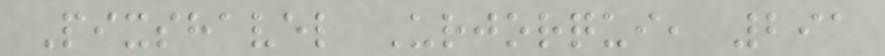Pixshavel Urjorqui, 291
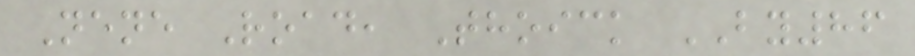Nene Road, Thoick BY86
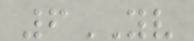6YV
